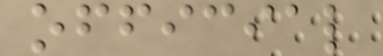official
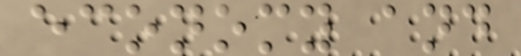economy and
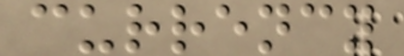currency
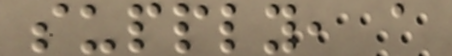supply, a
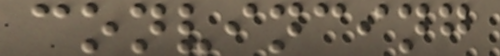convincing
